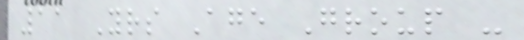11 Yrs Age Group -
